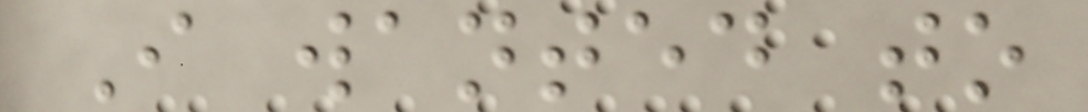I wanted to
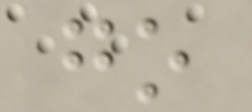go
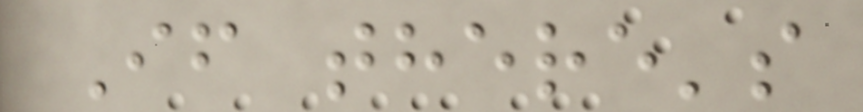If there's
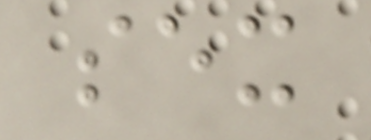sex
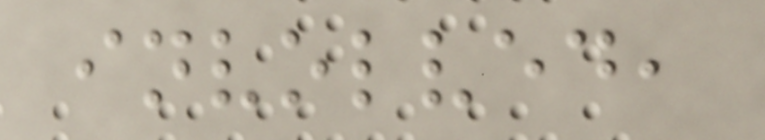involved,
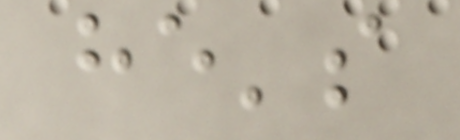he's
